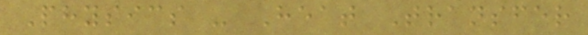Physics - Heat Transfer
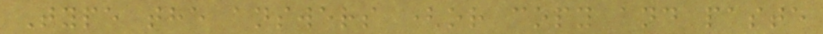Type the answers (or copy and paste
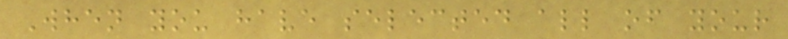When you have selected all of your
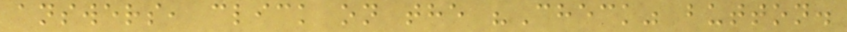answers, click on the "Check" button.
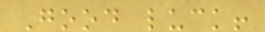Good luck!
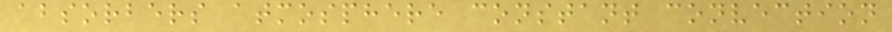absorbers atmosphere constant convection
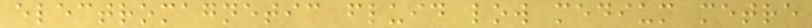electromagnetic fluid low medium metre
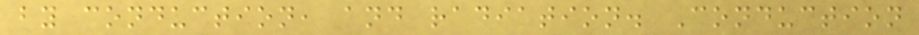by conduction, and radiation. Conduction
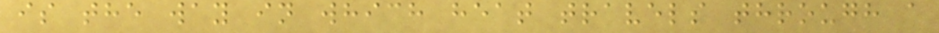is the way in which heat travels through a
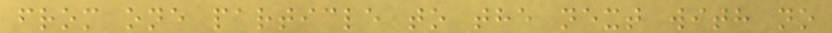from one particle to the next with no
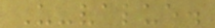U-value.
